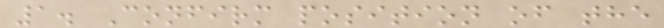1. Confirm position of the
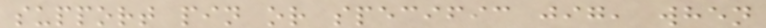support pin or specific jig, when
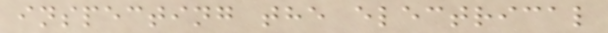inspecting the electrical
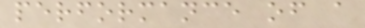performance of a
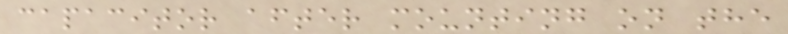capacitor after mounting on the
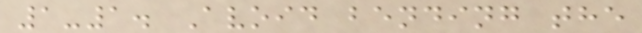1-1. Avoid bending the
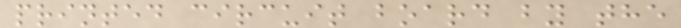printed circuit board by the
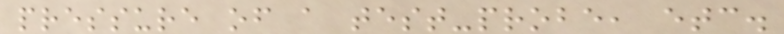pressure of a test-probe, etc.
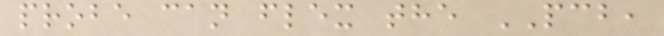probe can flex the PCB,
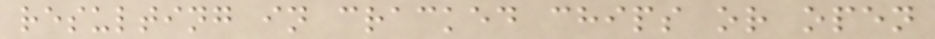resulting in cracked chips or open
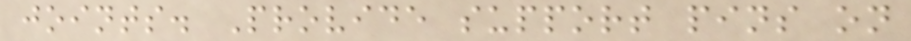joints. Provide support pins on
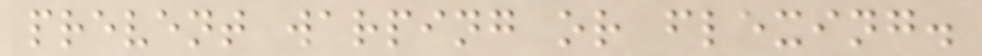prevent warping or flexing.
